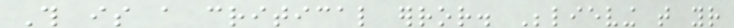This is a critical error. Believing that your
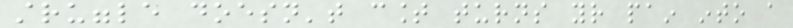struggle doesn't count turns your pain into a
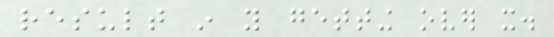result in you getting over it.
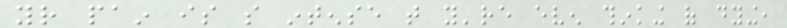your pain is so intense that you're even thinking of dying,
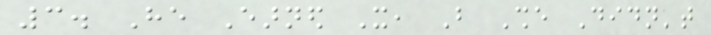3. He Earned It, But She Didn't
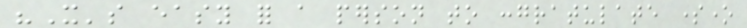"It's easy for a person to congratulate someone
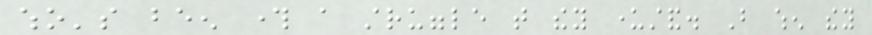who's been through a struggle that they understand. But when they
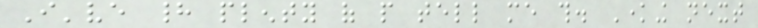I've had plenty of people tell me this. Knowing next
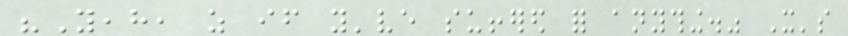"Yeah, as if you've suffered for anything." It's
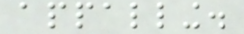appalling.
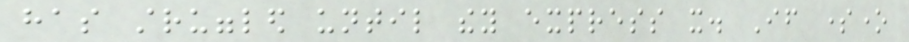has struggled until they express it. If someone
